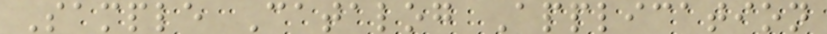Sample Catalog Application
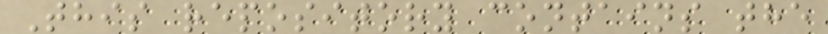This repository contains the
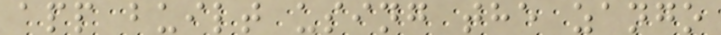app built using the zango
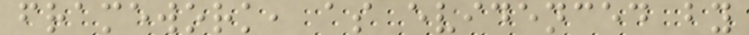framework, as evidenced by
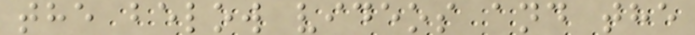the below videos and the
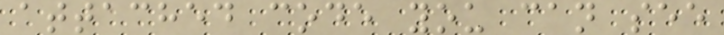attached code you can see
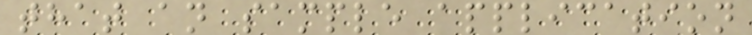that an sample application
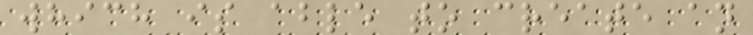which is able to create an
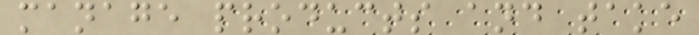manage products and take
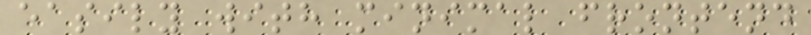easily with minimal frontend
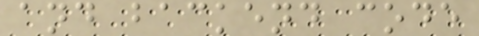and backend code
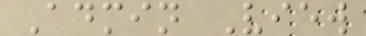Admin View
